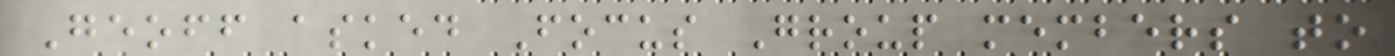Geoff asked Focus Group members to
